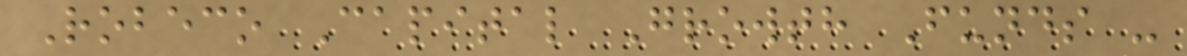Robeco Capital Growth Funds -
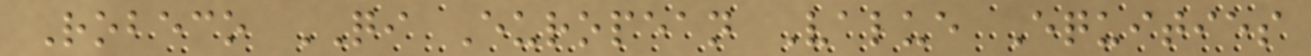Robeco QI European Value Equities
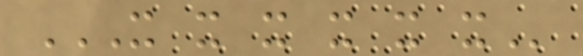X X X X X X
